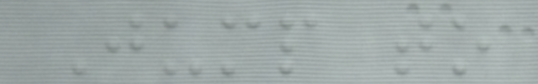Jump to
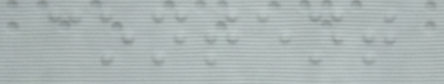content
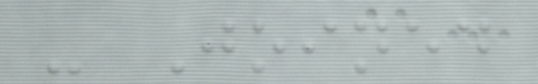- Joined
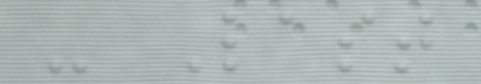- Last
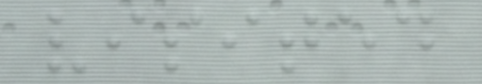visited
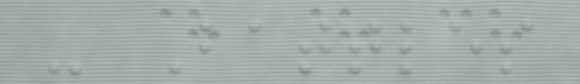- Battles
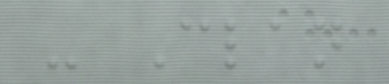- Clan
